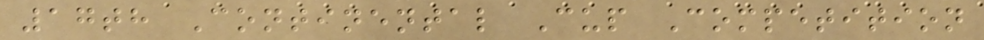17th Continental Cup Competition
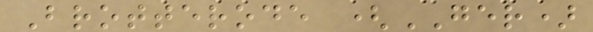Brotterode (GER)
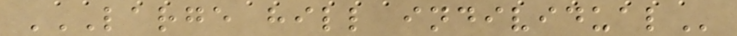LARGE HILL INDIVIDUAL
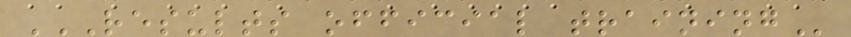RESULTS OFFICIAL TRAINING
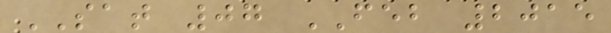SAT 07 FEB 2015
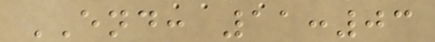END: 11:03
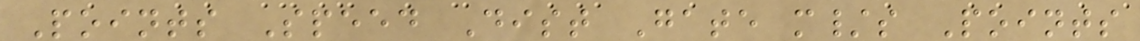Points Speed Dist Gate m/s Points
